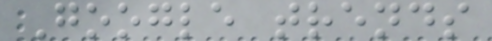Google trends
